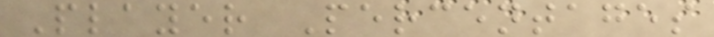Player Percentages
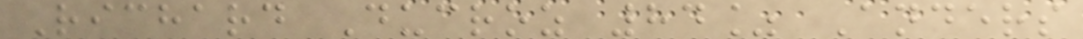Richard Ducroz 84% Anders
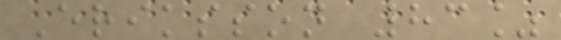Eriksson 83%
